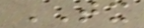TX
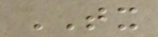TX
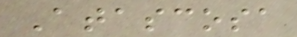Atascosa
